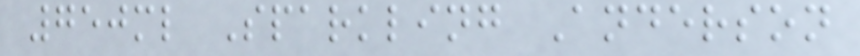750ml Sparkling Anderson
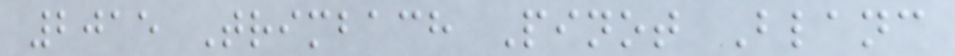2015 Trimbach Pinot Blanc
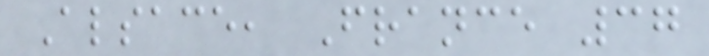Alsace, France 37
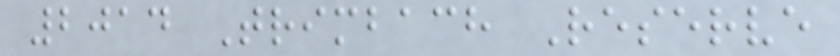2014 Trimbach Reserve
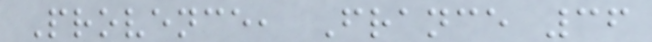Provence, France 36
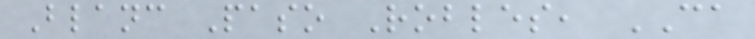Blanc Paso Robles, CA
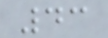43
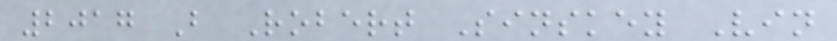2017 B Robert Sinskey Vin
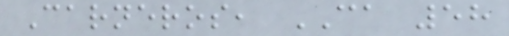Carneros, CA 58
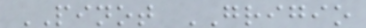PINOT GRIGIO
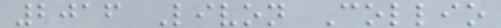2016 Livon Collio
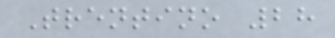Trentino 28
